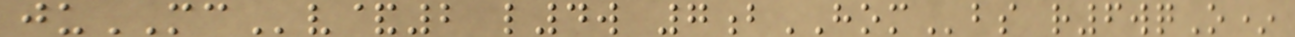juMCv&2 l4w 7bHOMbs r6wqO*
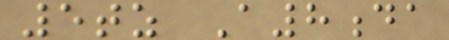5tz A8da
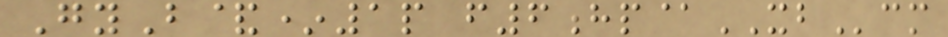GyB&*1p f6hp@XBcm
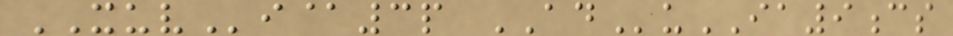XUVi@3p ADuIA9cs
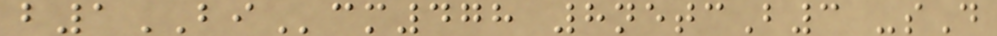b1BIcm478 8netcB3 -sD
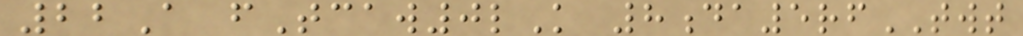22A fTcaw0lK 8da5rfTWT
